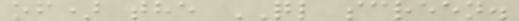of) the QL screen.
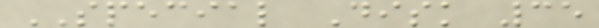SPECIAL Disk 35
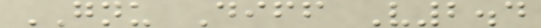GNU Diff V2.4
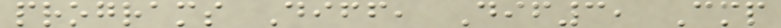programs Diff, Dif3, Cmp
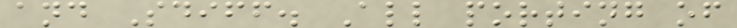and Sdiff. All porting of
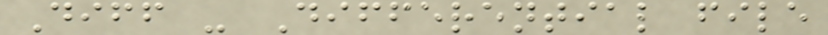Diff - Differential file
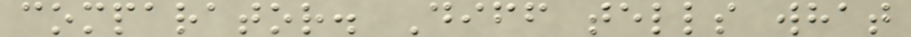comparator. Diff tells what
